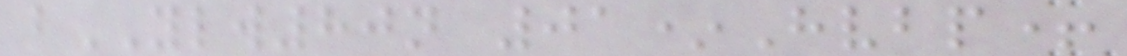bYLW80n 01*Hvbp+
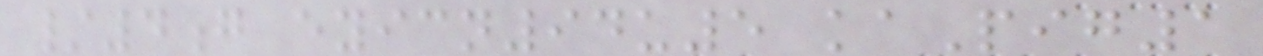/4g eyicn94u5 kaPig1
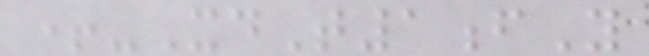+-XdT1fY
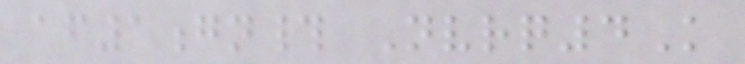af1gn# Nvrq4K
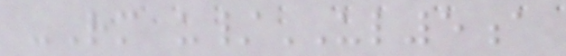-Rm u/UL5a
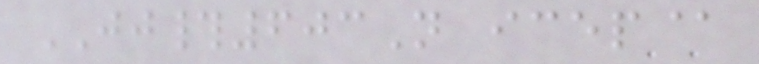JJ#603N icep@
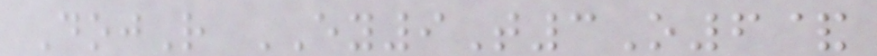DojR EY9T3O6&
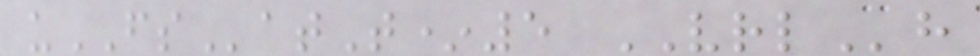uFSatT*5 VRLh
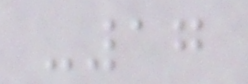-17
